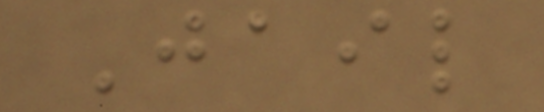Jail
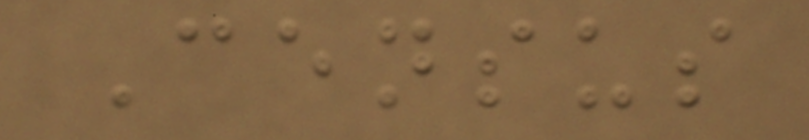Census
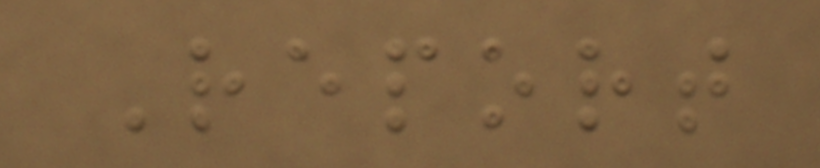Report
